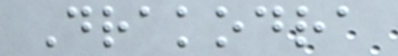Drakodra
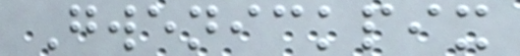Gwenickpix
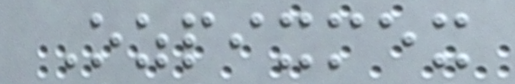Ozpixmex
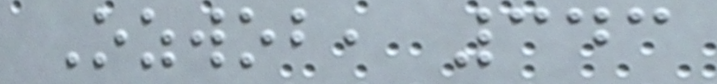Ozwob, 343
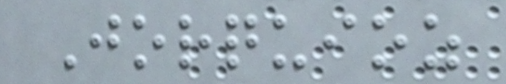Jorquioz
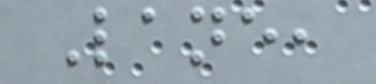Lane,
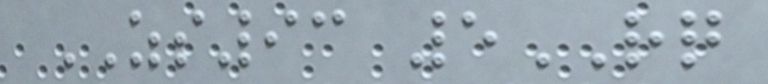ZS93 5RQ
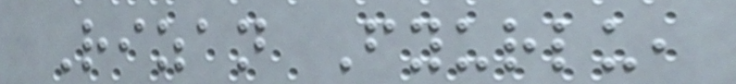Rizan Fyurlu,
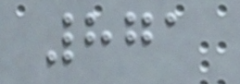871
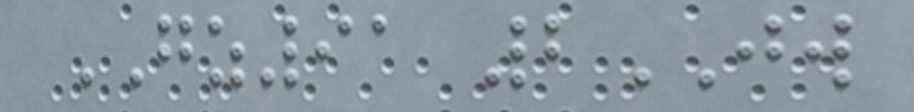GZ91 2JW
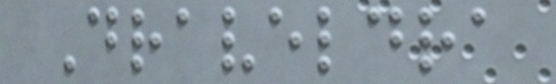Draveldra
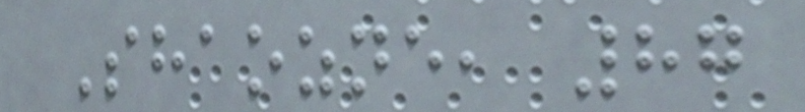Shaozne, 87
